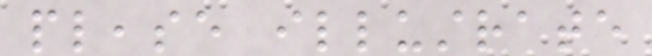please illustrate
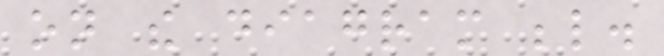on the diagram below.
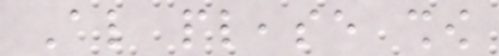Also please show
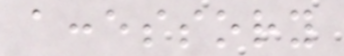accessory
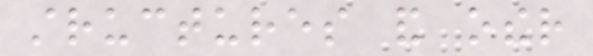structures and other
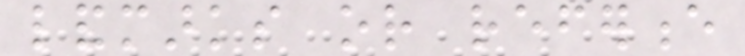landmarks or reference
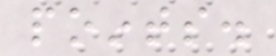points.
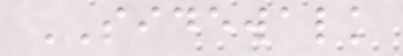SIDEWALK
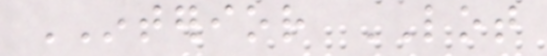INTERIOR LOT
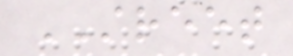STREET
